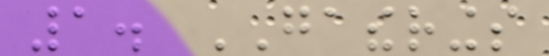1. GATHERINGS
